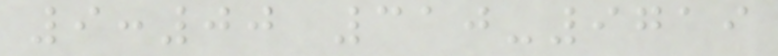9:00 310-9719
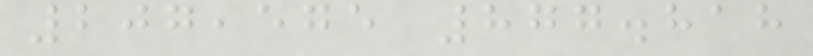207,575 877.818
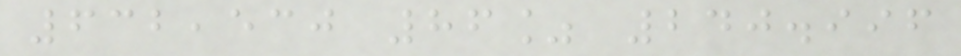632,530 86% 240.996
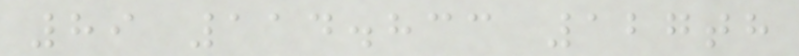89 114.833 127th
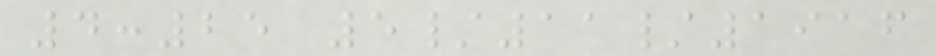4:25 5/11/1916
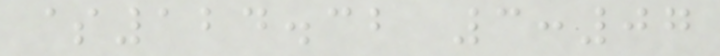$124.32 3:07
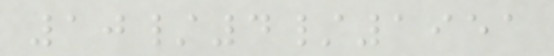10/4/1951
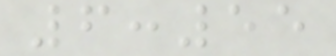6:55
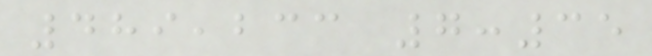489,233 7:35
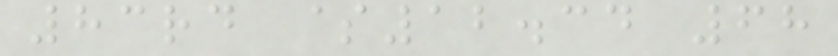83rd $12.34 68
